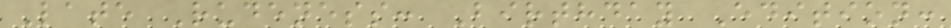Late Rudeness: Birthday Edition:
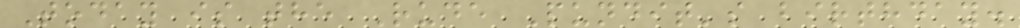Today is the Rude Pundit's birthday.
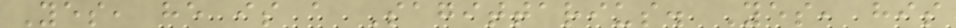Yes, he is a Sagittarius. Yes, his
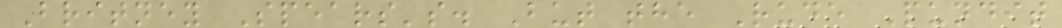Britney Spears's. But the Rude Pundit
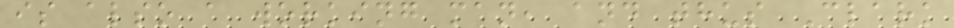is also a working man, and thus Clark
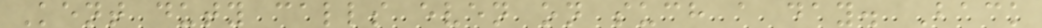Kent duty calls even on such a day. Back
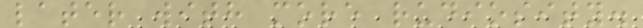later with more rudiosity.
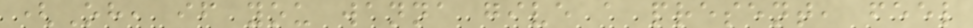(Oh, if you wanna give a present, feel
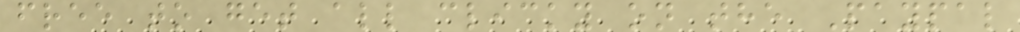free to get all clicky on the Paypal
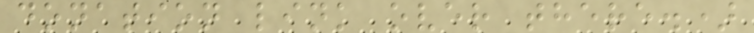donation link over there.)
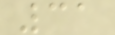31
